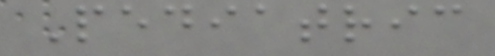Pediatric
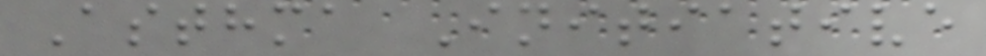Asthma Initiative
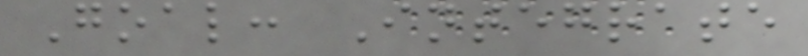Goal: Integrate
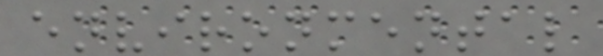environmental
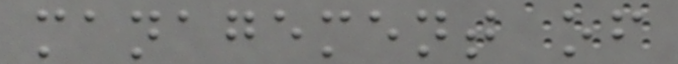management of
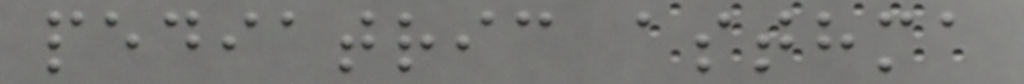pediatric asthma
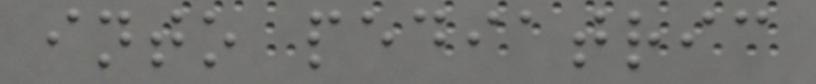into pediatric
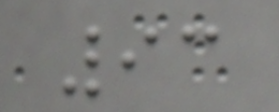93
